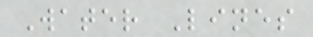Water Lines
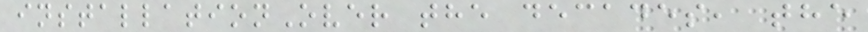installationOver the decades, the
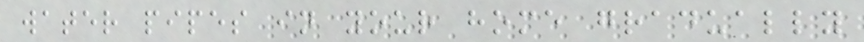water pipes in your home gradually
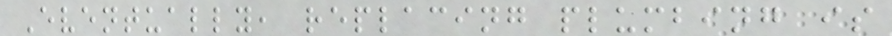Eventually, replacing plumbing is
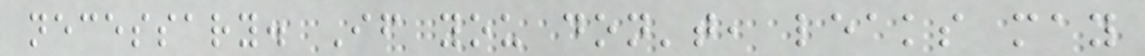necessary. If you don't, leaks may
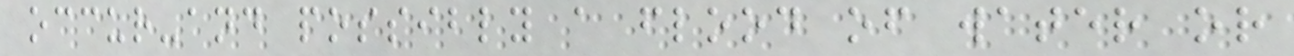occur-and possibly a flood of water or
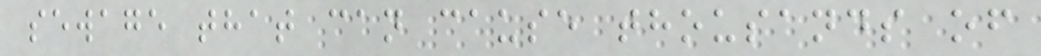sewage that can cause thousands of
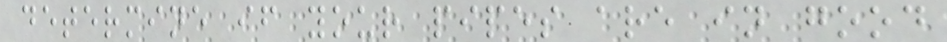determine if your pipes are in good
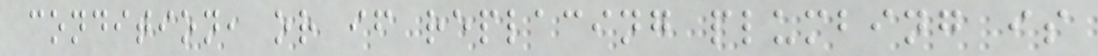condition, or if replacing plumbing is
